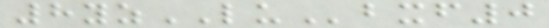8yzLUbxf0
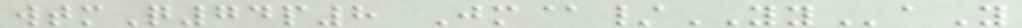wtmQ74p8 Jm@/YYaY
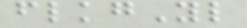flkgYl
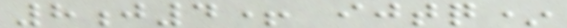8j4+ ijtq*
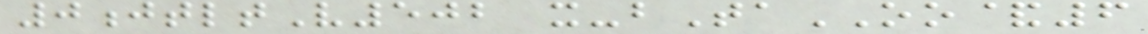0jtltV502 x-bTaOO&6
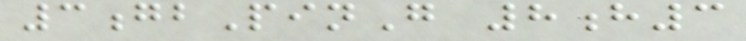3gbPinG 8h3
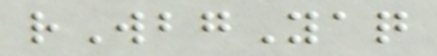rWbgYaq
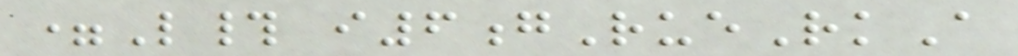=L# i6gRueRkA
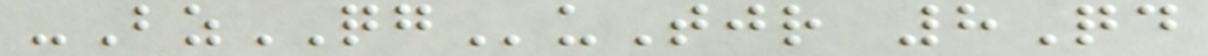-BzQGuTjr 8Qd
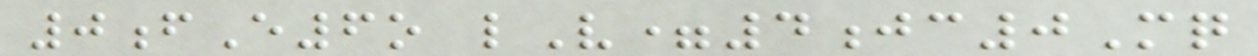0fE6o lV=4jc0Mq
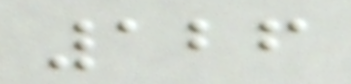126
